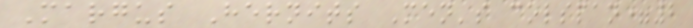Margus Hernits Men's colspan=2
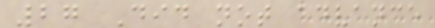27 Did not advance
